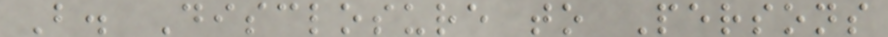B. Disclosure to Persons
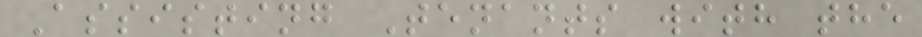Assisting Tenants with the
